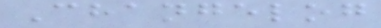Changelog
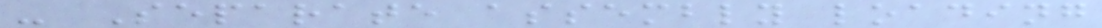- Separate assembly loading
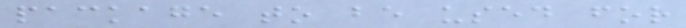package to be used for
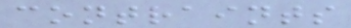contraints
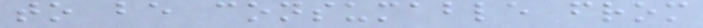to be consumable from
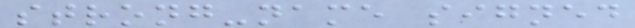strong-name signed
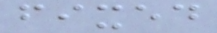fixed
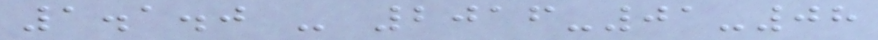1.1.0 - 2016-01-08
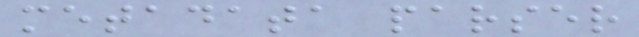metadata parser
